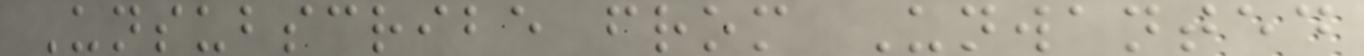Unsubscribe from Unwanted
